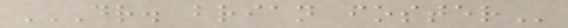DR. BRIAN FOSTER
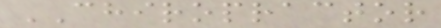CHIROPRACTOR
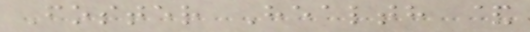Foster Health &
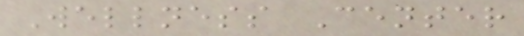Wellness Center
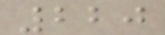220
